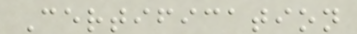Certification
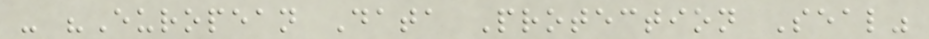- "European Data Protection Seal"
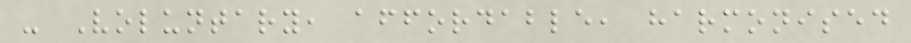- Voluntary, affordable, harmonised
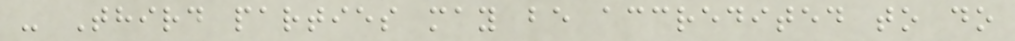- Third parties may be accredited to do
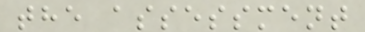the assessment
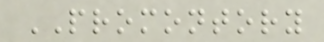PROMONTORY
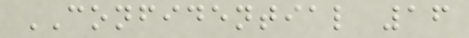CONFIDENTIAL 16
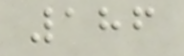186
